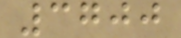3700
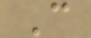C
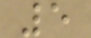5
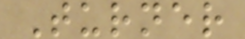Turner
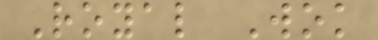Royal Wok
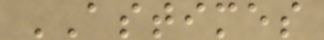ASTIMES
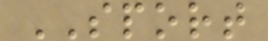SPORT
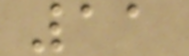11
